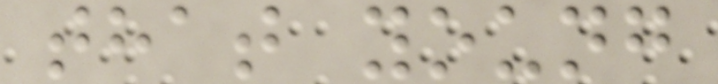that young
